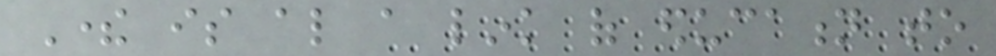There is also a link of education to
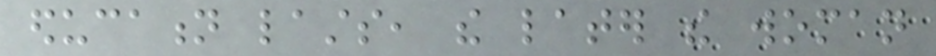education lasts, the later the woman
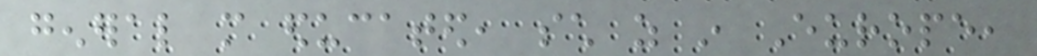general more educated, such as in Europe,
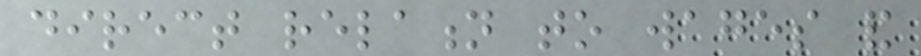direct relation to wages and
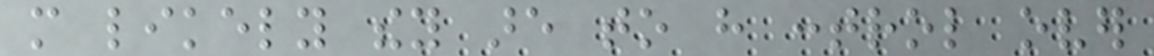more likely they are to have control over
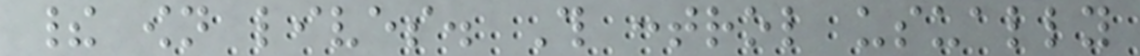their own lives. This control usually
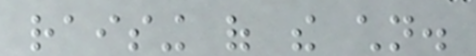raising of the children.
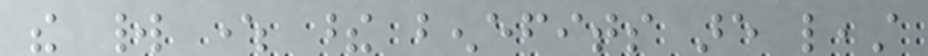the world where these benefits are least
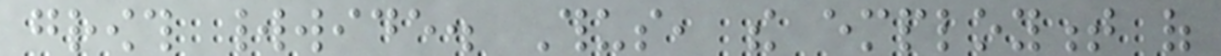growth worldwide. Thus, the employment of
